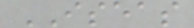ISEAS
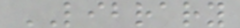LIBRARY
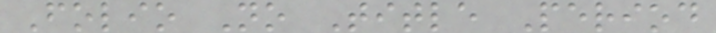Folio No Title Period
